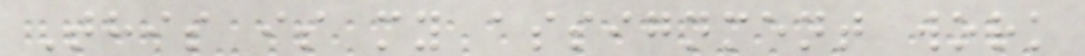This is my assignment work
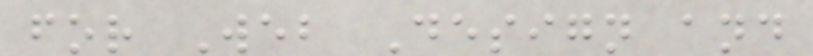for Web Design and
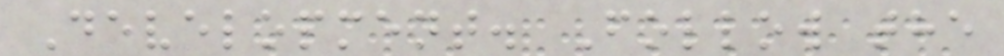Development. Follow the
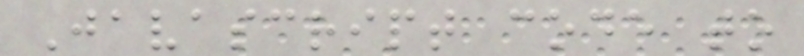Javascript code to
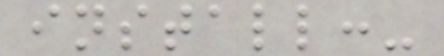install:-
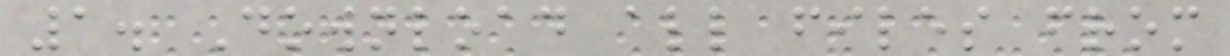1. Download all files from
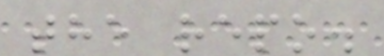the repo.
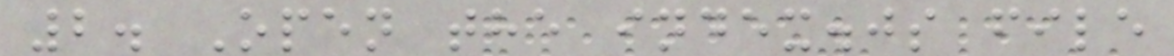2. Open the index.js file
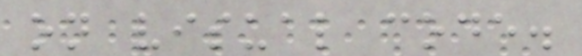on visual code.
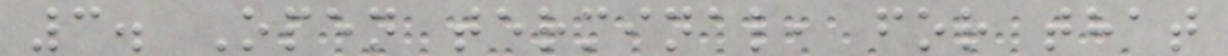3. Open terminal, for that
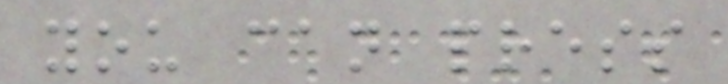you can press
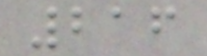216
